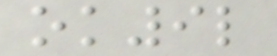ok9l
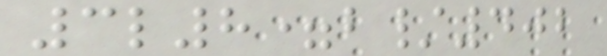3l8=b/402
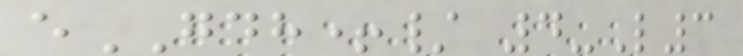eGDH+/ 4-L3
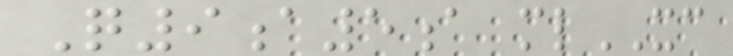Q9a5a mlXC
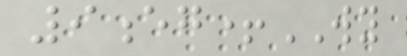9eg+WY
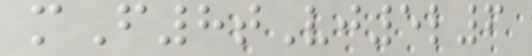mF8tVj5l6
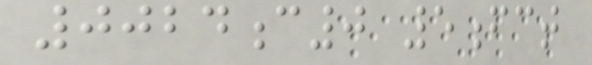0024c0 5fct
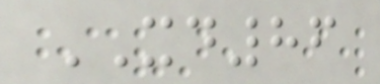XD86
